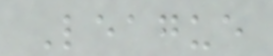League
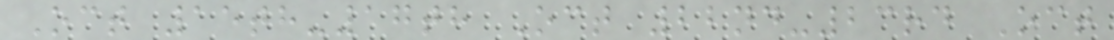Oct 15th-17th Oct 22nd-23rd Oct
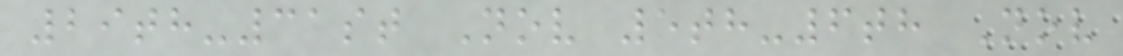29th-31st Nov 5th-6th Nov
